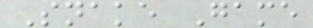Snake Game
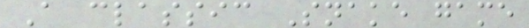A classic Snake game
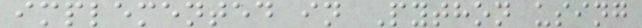implemented in Python using
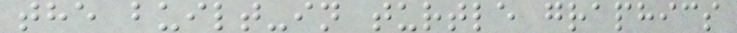the built-in turtle graphics
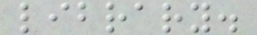library.
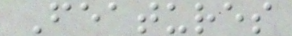Features
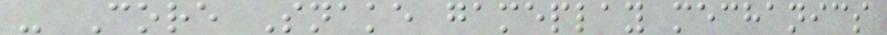- Core Snake gameplay mechanics
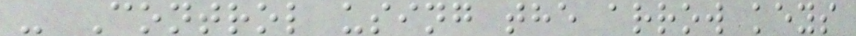- Control using the arrow keys
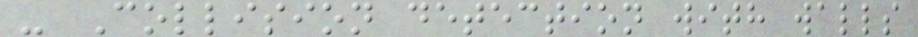- Collision detection with walls
